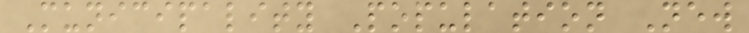Municipality Population New
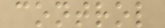control
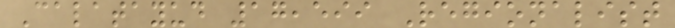Calatayud 17,599 Regionalist
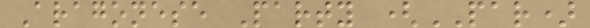Aragonese Party (PAR)
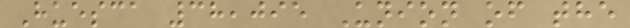Huesca 38,095 Union of the
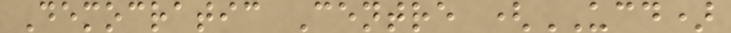Democratic Centre (UCD)
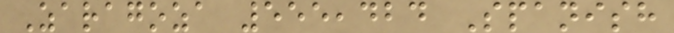Zaragoza 555,424 Spanish
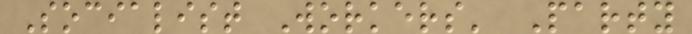Socialist Workers' Party
